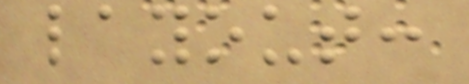layout:
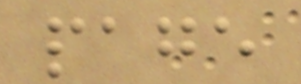page
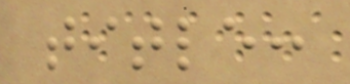title:
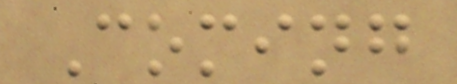Coming
